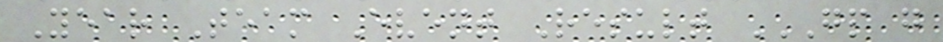Year Team Event Result GP G
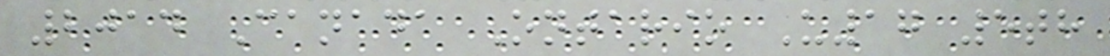2014 Canada Ontario U17 5th
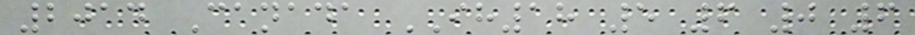2014 Canada IH18 5 6 0 6
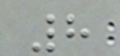8
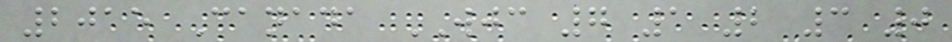2015 Canada WJC 7 1 2 3 0
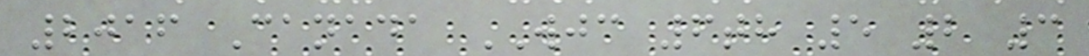2016 Canada WJC 6th 5 2 3
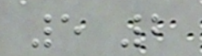5 2
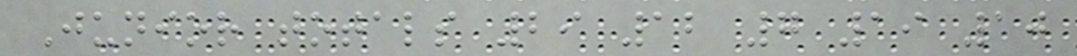Junior totals 29 12 7 19 10
